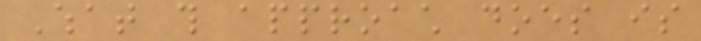What this approach does is
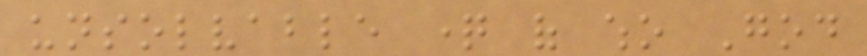unsolvable question of who God
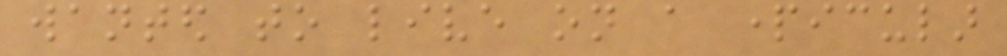wanted to live on a particular
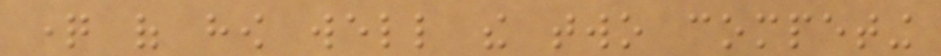question of how well the two competing
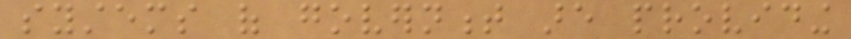systems of government are providing
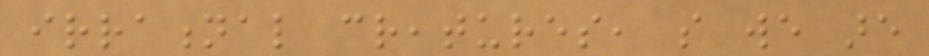irrational creatures, so we are
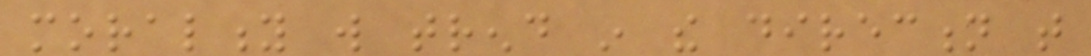morality will trend in the direction that
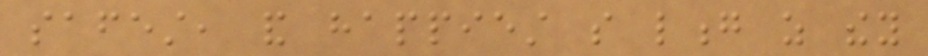safest, and happiest so long as they
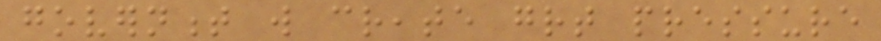government will create great pressure
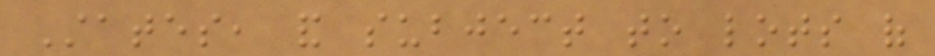States, and subject to lots of
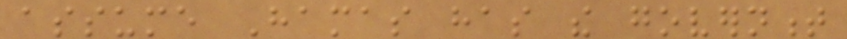assume Hamas has the government
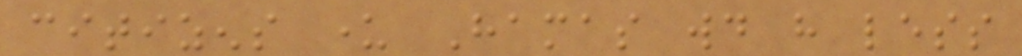citizens under Hamas would have less
